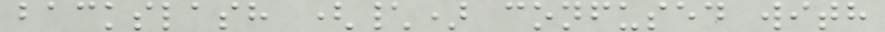backslash (\) confused with
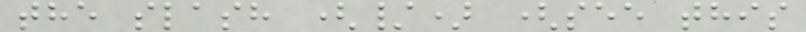the slash (/) (see this
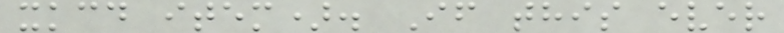xkcd item). If this ever
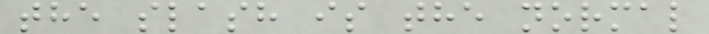the slash is the normal
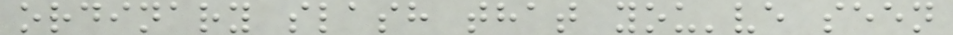ordinary slash that you've seen
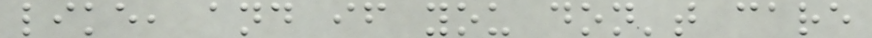like, and if you don't care
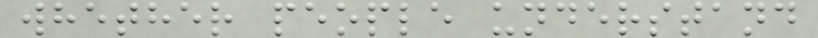whether people understand
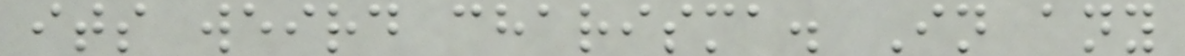its weird charisma. In any
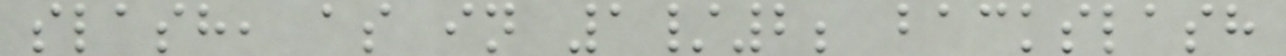slash, as in 1/2; backslash
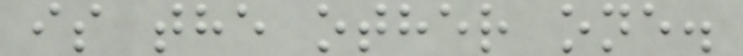is the other one.
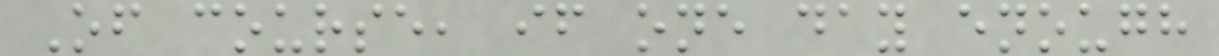Of course, if one day enough
